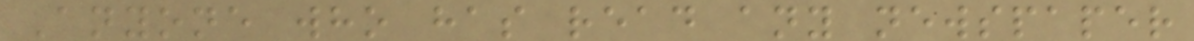Anyone who has read any newspaper
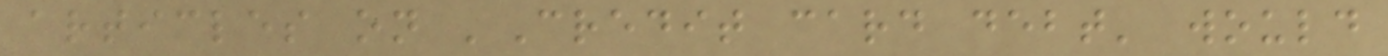articles on 'Credit card debt' would
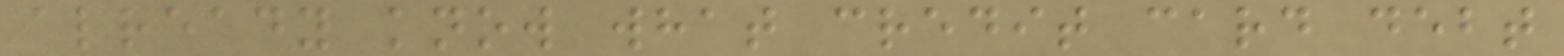already know what credit card debt
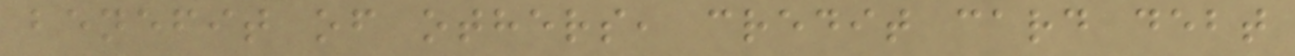benefit of others, credit card debt
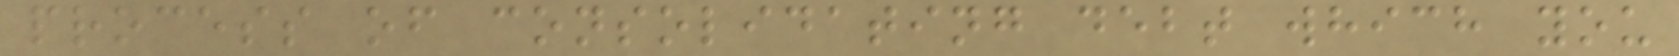process of consolidating debt which you
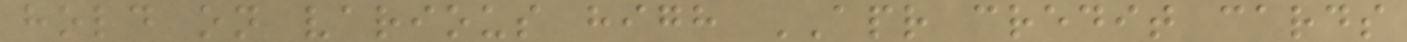hold on various high APR credit cards
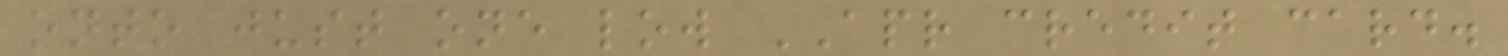onto just one low APR credit card.
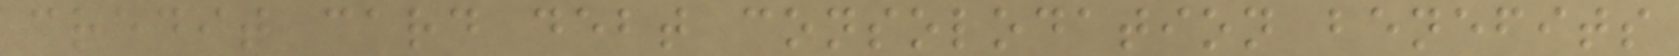credit card debt consolodation benefits
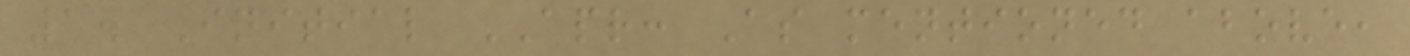1. Initial APR: As mentioned above,
